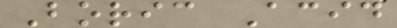Boric Acid
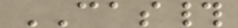CAS#
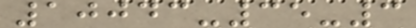10043-35-3
